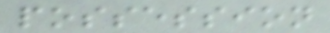possession
